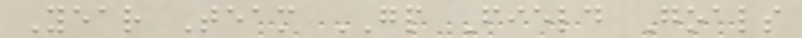Year Team GP Field Goals
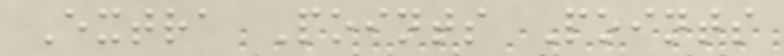Extra Points Points
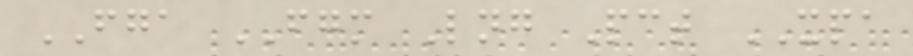FGA FGM Lng Pct XPA
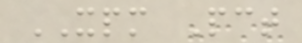XPM Pct
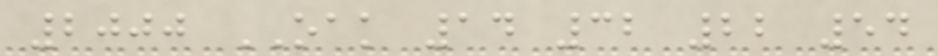2000 OAK 14 32 22 54
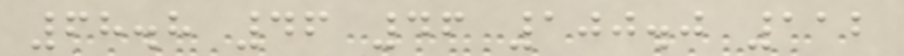68.8 46 46 100.0 112
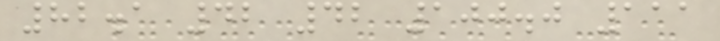82.1 42 42 100.0 111
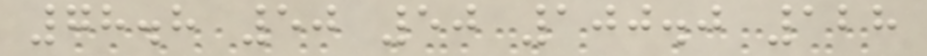78.8 50 50 100.0 128
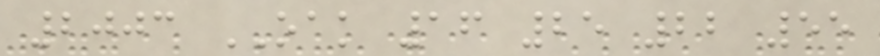2003 OAK 16 25 22 55
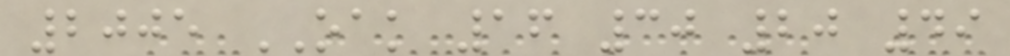2005 OAK 16 30 20 49
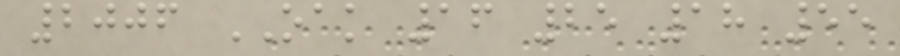2006 OAK 16 25 18 55
